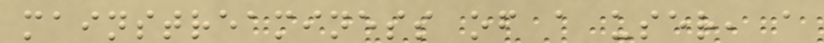mainstreaminess of a user, a
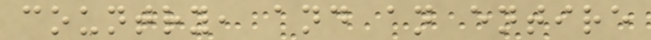country, and an entire
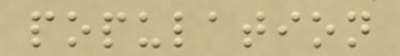population
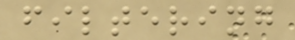filtering
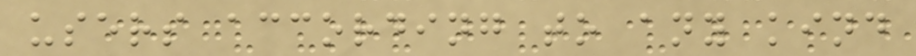users according to any kind
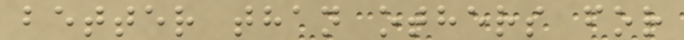better than others for
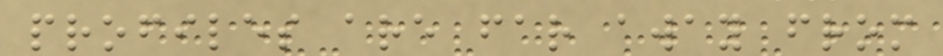profiles are far away from
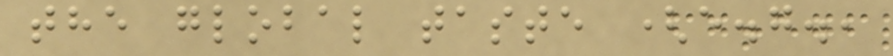the global taste (e.g.,
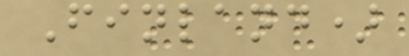Finland)
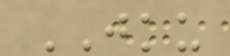JKU
